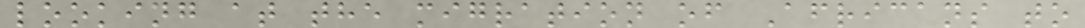looking at the migration of Africans to
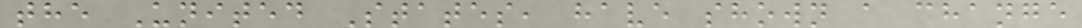the United States, have shown a change
